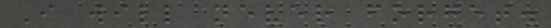I will never forget.
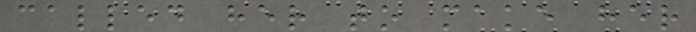called her to make her
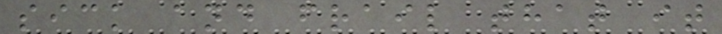sick and frail that it
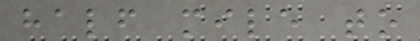half mile to
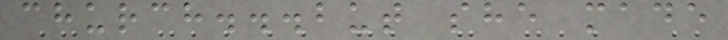church...but she made
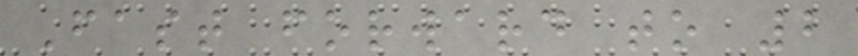Fast forward to 2
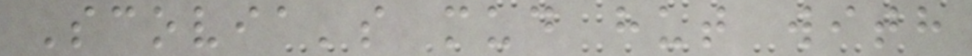Scovia's mud hut with
